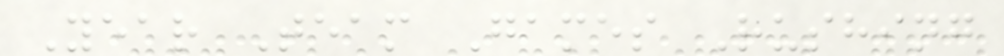Year Team Games Rushing
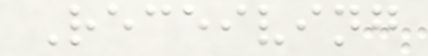Receiving
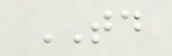TD
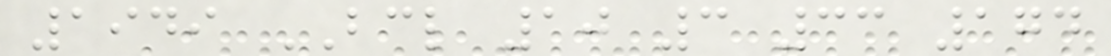1949 BCL 10 3 33 174
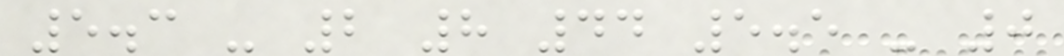5.3 - 2 8 44 5.5 - 0
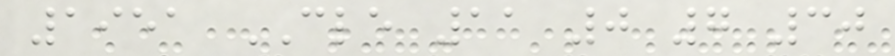1951 CLE 11 0 7 30
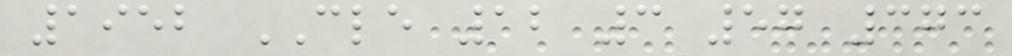1952 CLE 12 3 57 373
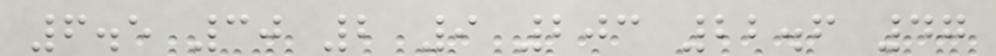6.5 30 2 9 203 22.6 47
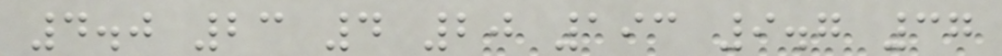4.0 23 4 20 193 9.7 37
